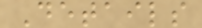Details
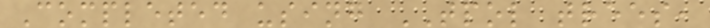Completed using TPOL trees,
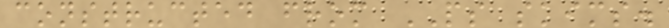constructed from PS skims.
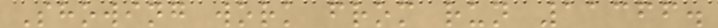Showing work from run 11366.
